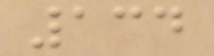134
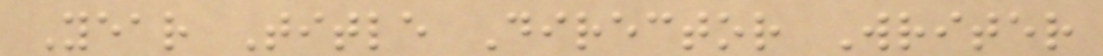Year Title Director Writer
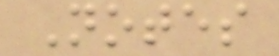Notes
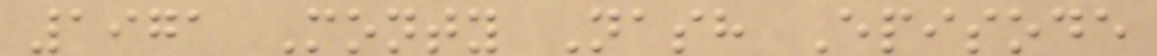1971 Monty Nash Episode
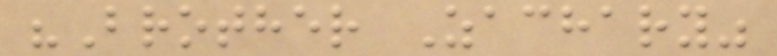"Brother Zachary"
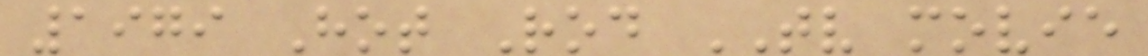1979 Hot Rod TV movie
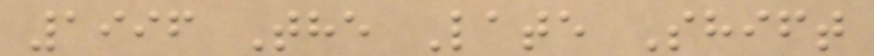1996 The Late Shift
